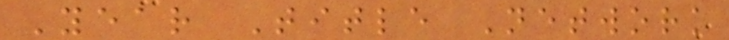Year Title Network
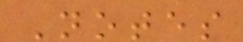Notes
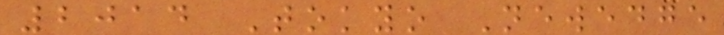2014 Tokyo Newedge
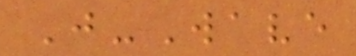J-Wave
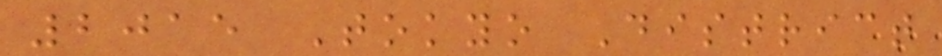2015 Tokyo District
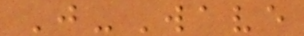J-Wave
